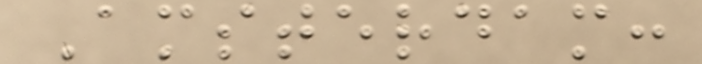Amsterdam:
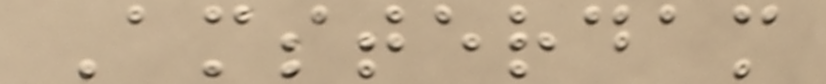Amsterdam
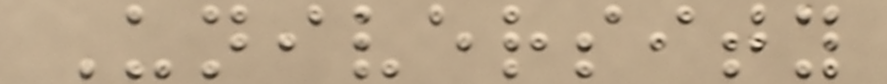University
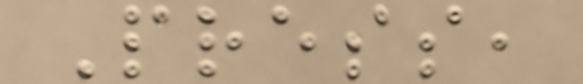Press,
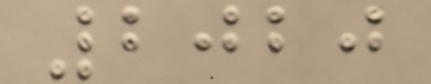2020
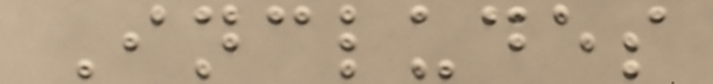Includes
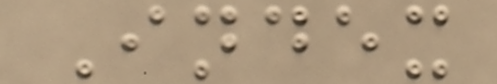Index
